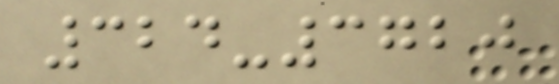324-3720
